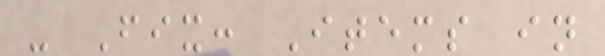- Fix: Items in
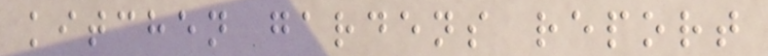kitchen gardens report
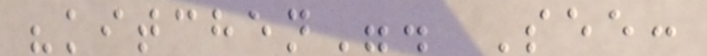"kitchen". See:
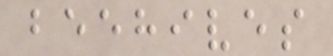beehives
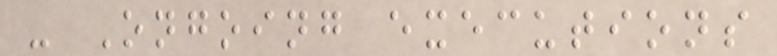- Ongoing executions
